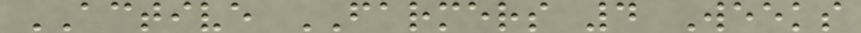ACTIVE FARMERS 4 Weeks
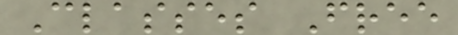Classes Free
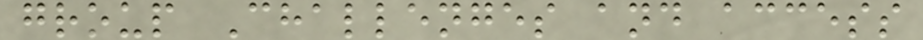group Challenges and access
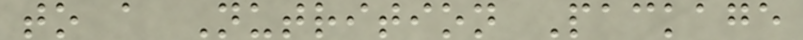to a Nutrition Package
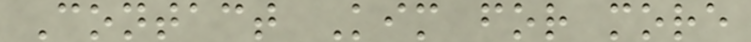Contact Kim for more
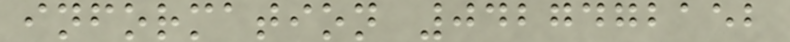information 0427472152
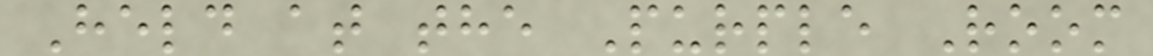Held at the Purple Room
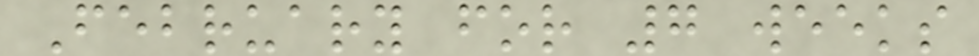February for 7 weeks
